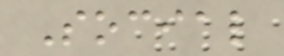Social
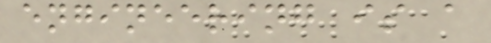engineering is a
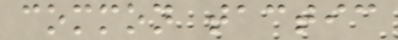common tactic
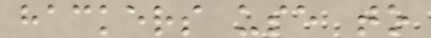hackers use to
